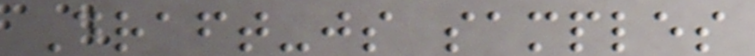Draft-js samples
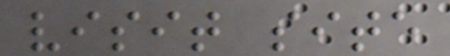visit site
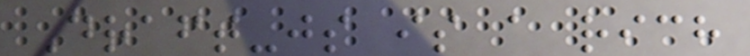Draft-js is a rich
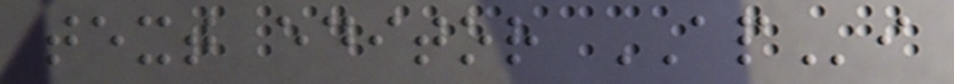text editor APi
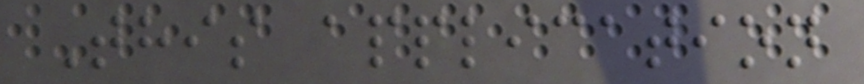This application
